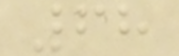68
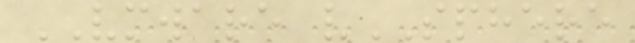VMWARE vSPHERE
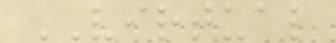VIRTUAL
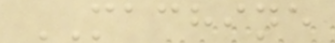MACHINE
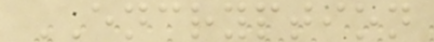ENCRYPTION
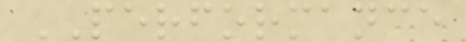PERFORMANCE
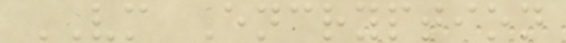VM Encryption
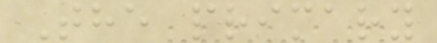The primary
